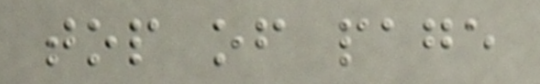top of page
